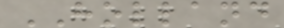HOLLAND
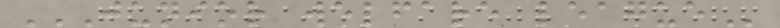JUNIOR WELFARE LEAGUE
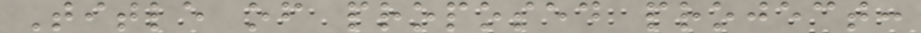Title of proposed project:
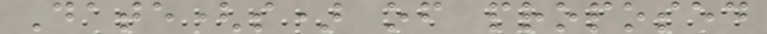Date(s) of proposed
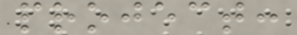project:
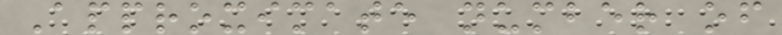Approximate number of
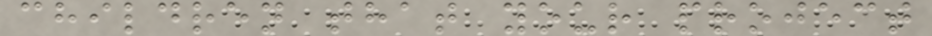children that your project
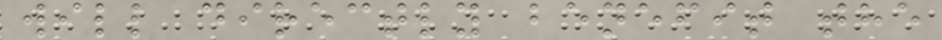will directly benefit the
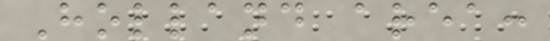Holland area:
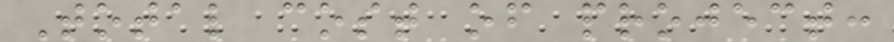Total cost of project:
